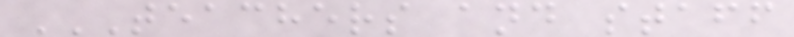TEACHERS AND STAFF
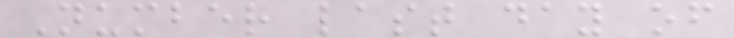Number last day of
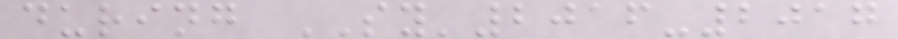during SY'2016-2017
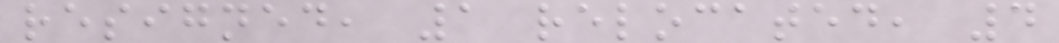resigned, 1 relocated, 4
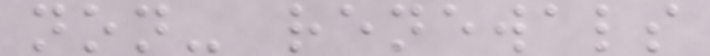non- renewals
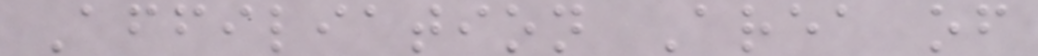Affiliation Area of
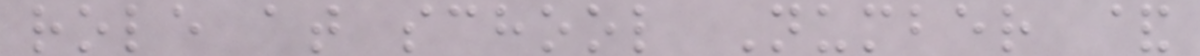role at school Number &
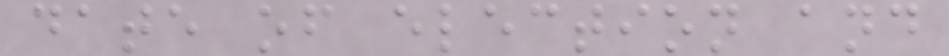date of election and
